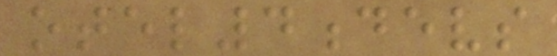otel4devs
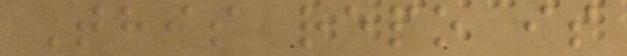This repo is
